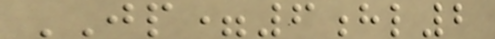JP=6hl2
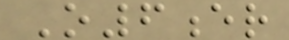O6er
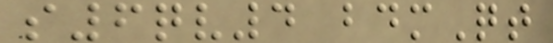s6qv4 bdmQt
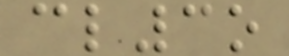cl3o
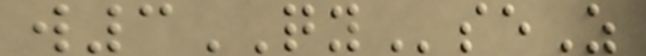w3QYseZ
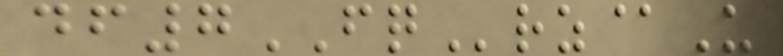df7FQrz@U
